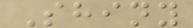Shiny
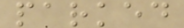parked
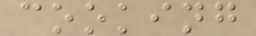cooking
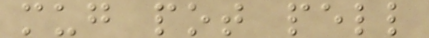mug pot pell
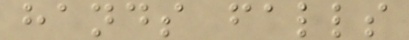hands falls
